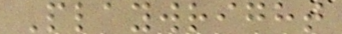Playwright
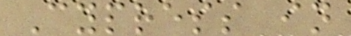Cypress in
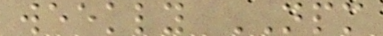weekly NPM
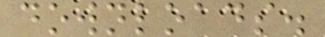downloads.
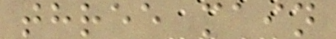three main
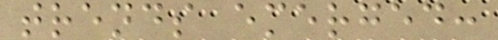trends emerged:
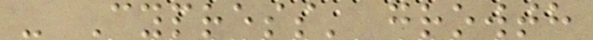- Cypress' growth
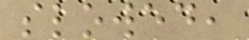slowed,
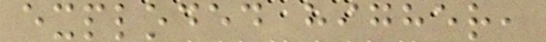exploded higher,
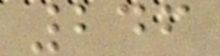246
